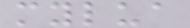mylua
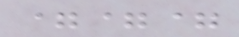===
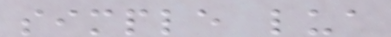simple lua
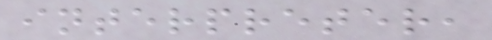interpreter,
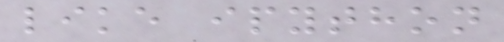like ipython
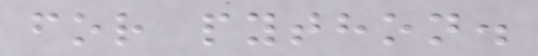for python.
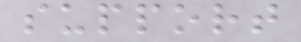support
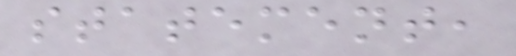statement,
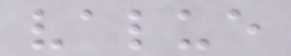value
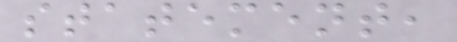statement,
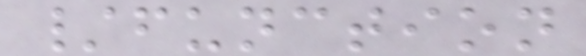/function
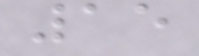15
